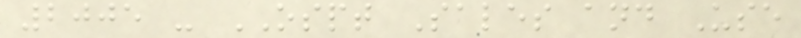2005 - OSPT Sales and Use
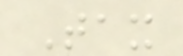Tax
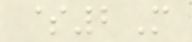$2M
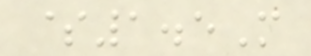$1.5M
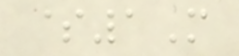$1M
